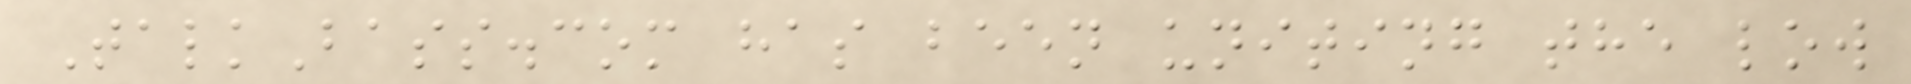TalkBass.com has been uniting the low
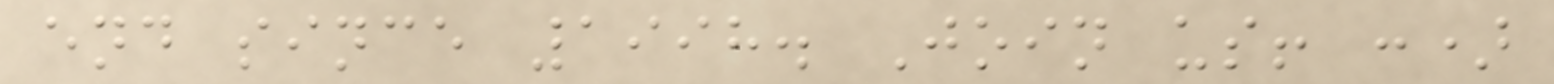end since 1998. Join us! :)
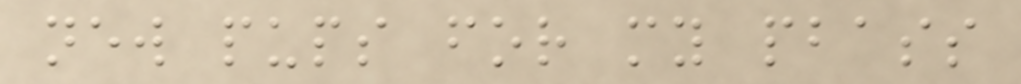new pups for my pbass
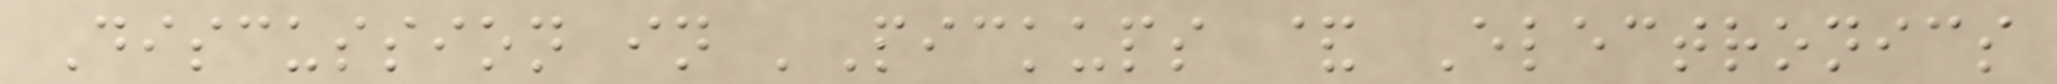Discussion in 'Pickups & Electronics
